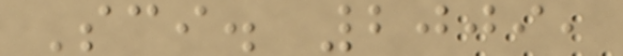Sci. 2009,
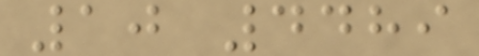10 4489
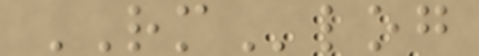RMlog
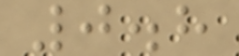0.8
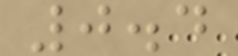0.4
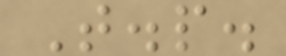T.p.
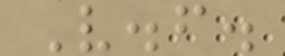V.f.
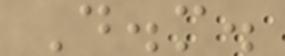D.m.
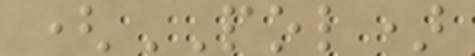(POL)
